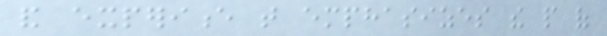and experience that emphasizes the people of
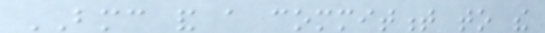BMC and a commitment to the
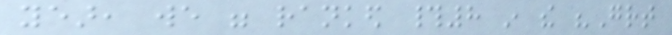year, we were ranked #8 in the "Great
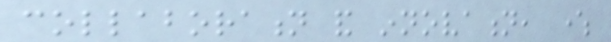collaboration and innovation, where
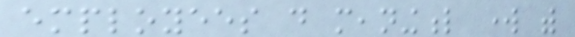employees do meaningful work with
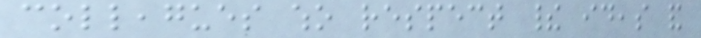colleagues who respect their ideas and
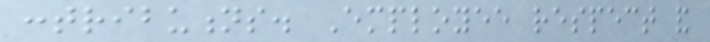contributions. Employee respect and
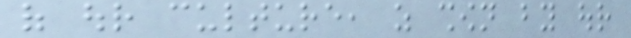of our culture, as shown by our
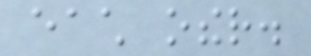each other.
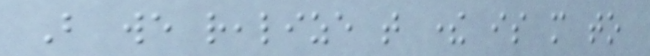But we realize that there is more to
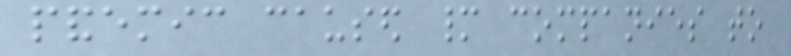pandemic caused many companies to
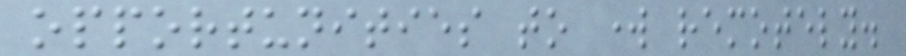opportunities to work remotely.
